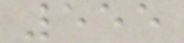555
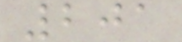201
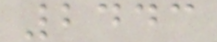2443
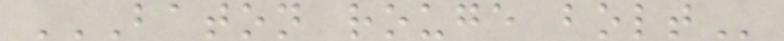BATON ROUGE BOLT
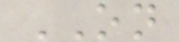ON
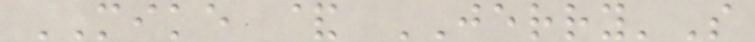MIKE & JERRY'S
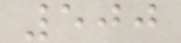500
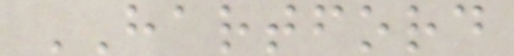HARTFORD
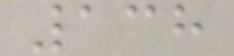138
